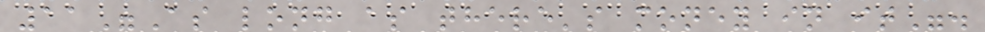11"As long as there's money in it".
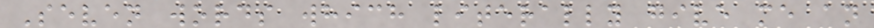Seven words which literally give me an
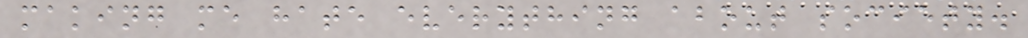making me hate everything about society.
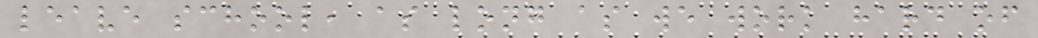leave school, as long as we work hard of
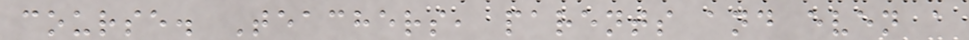course. Teachers, parents and even a
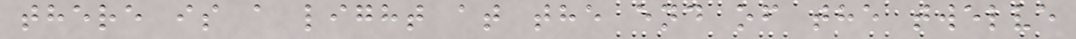there is a light at the end of the twelve
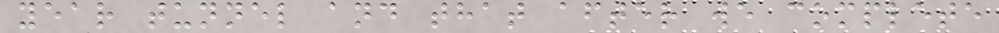year tunnel and that after we complete
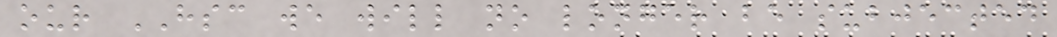our HSC we will no longer be subjected
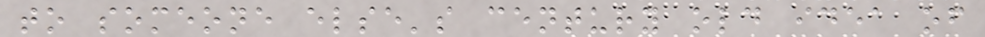to someone else's century old idea of
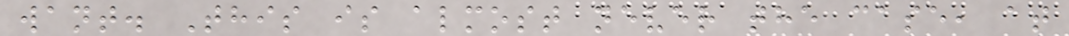want. This is almost never the case, at
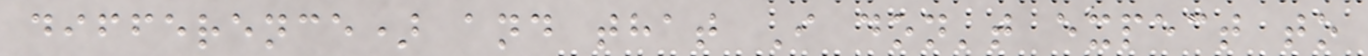difference) and that I don't expect to
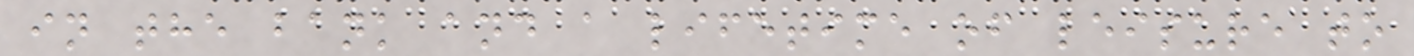in the bank and a lifetime of leisure to
